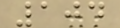104
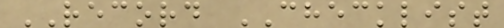RECORD CHECKLIST
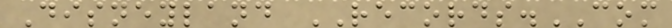Disneyland RECORDS.COM
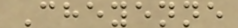Cheyenne
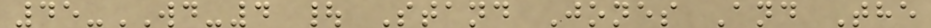45-WD-4 | Stand Jones And The
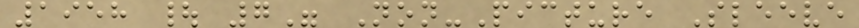1958 | 7" Non-Picture Sleeve
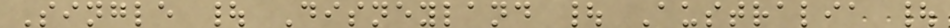Single | Disneyland | Australia |
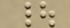|
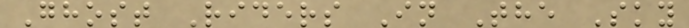Ghost Riders In The Sky
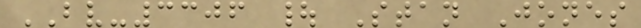BV-3306 | Stan Jones
